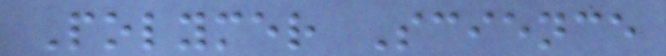Polymer Science
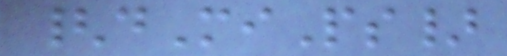{dMiPs}
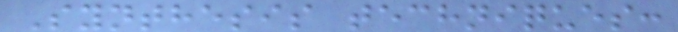Synthesis techniques:
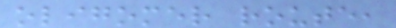oligomer route,
